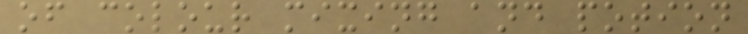of colour mixing and potion
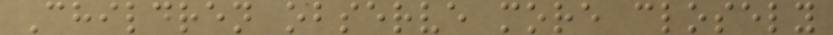Children observe more closely
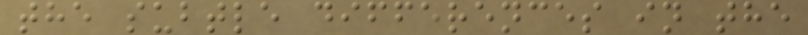the subtle differences in the
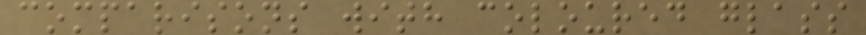comparisons with coloured glass
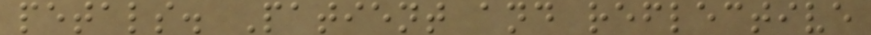petals. Patient and reflective
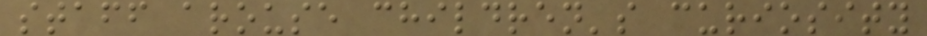staff arouse children's curiosity
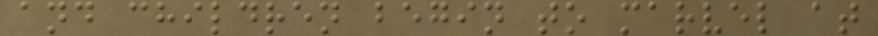and children begin to marvel at
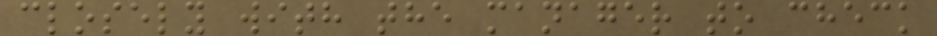closely with the manager to check
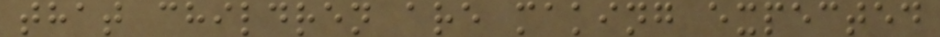that children are making expected
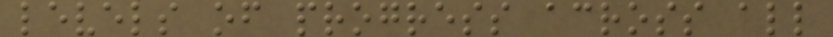levels of progress across all
